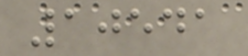10541
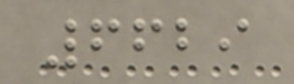6629
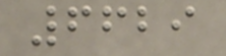6629
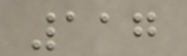117
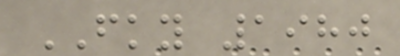FKY 1980
